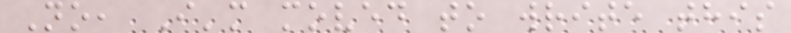No, I'm moved to write this
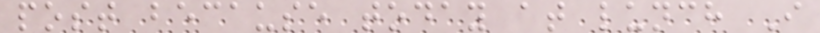post because today at lunch I
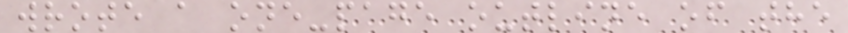wrote a one-page outline of the
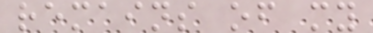remains of my
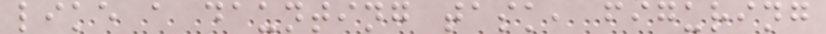like a daunting task, figuring
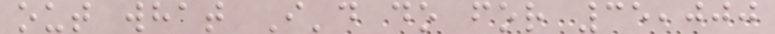out what I'd do for 35,000
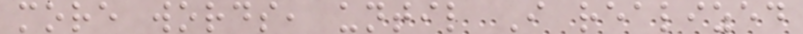more words, until I realized
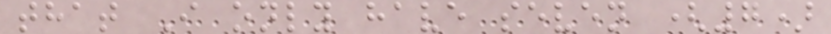that I only have seven (7)
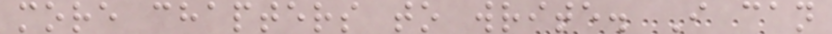more chapters to write. I can
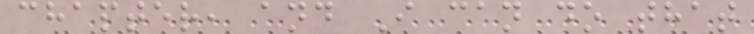chapter, and I can do that
